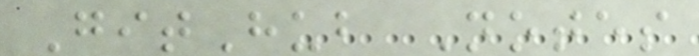GitHub Notes
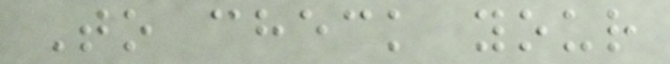To check your
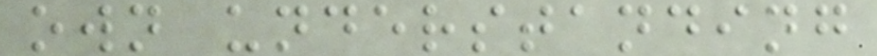own understanding
